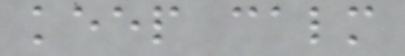keep calm
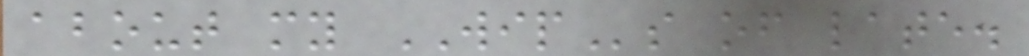about my WIPs of late.
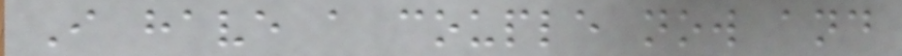I have a couple now and
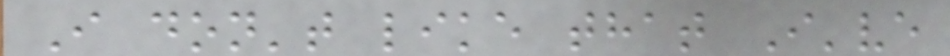I don't like that I've
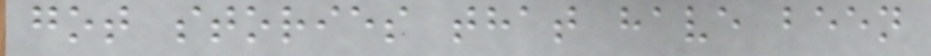got stories that have been
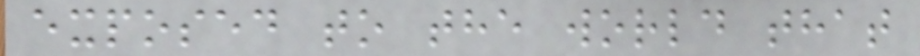exposed to the world that
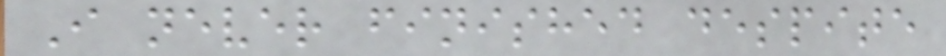I never finished despite
